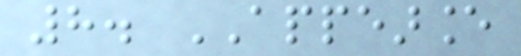8. APPEARANCE
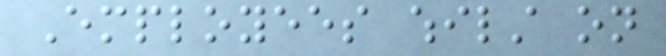Employees whilst on
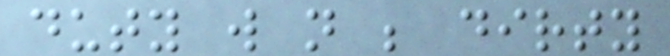duty will not be dirty
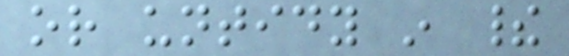or untidy in their
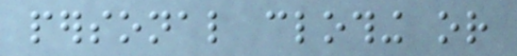personal clothing or
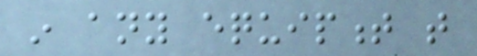in any equipment that
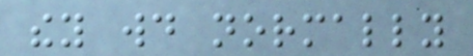they would normally
